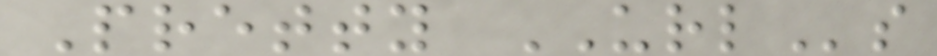Pretty URLs
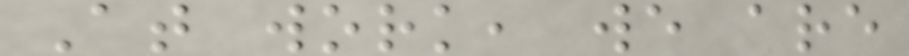At work, we are
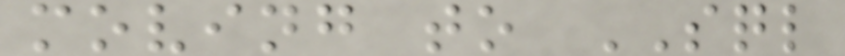moving to SQL
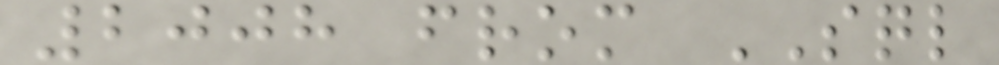2008 from SQL
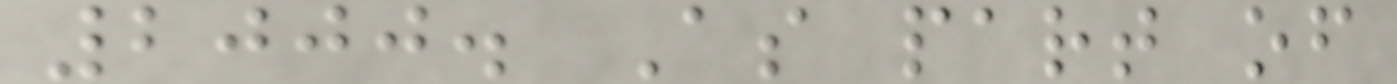2000. As part of
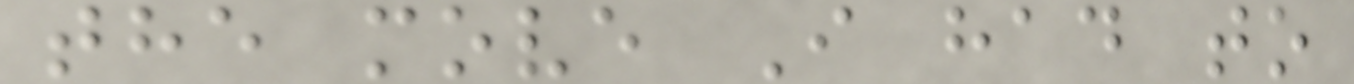the move I had to
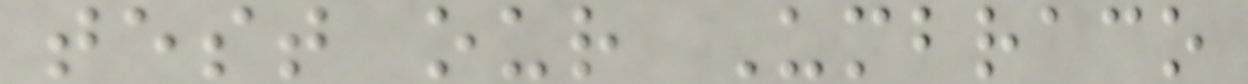test our Umbraco
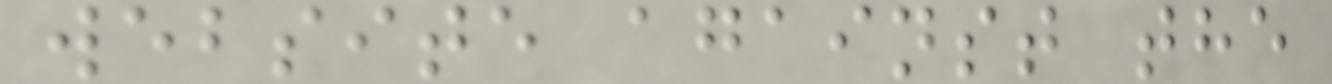website against the
